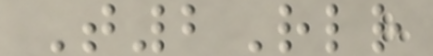T2Rlr
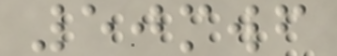50mwf
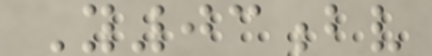Y03bv
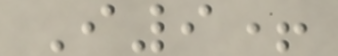I9+
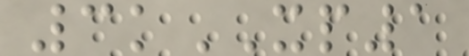3kXP1
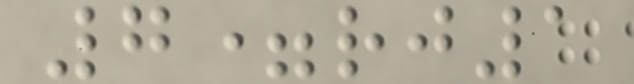7=rj1
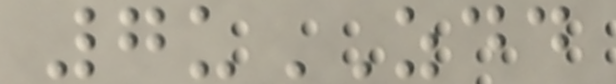7uZDD
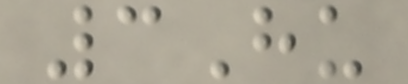3Hu
